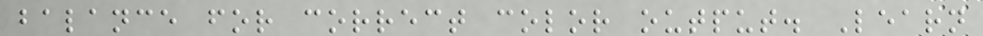balance for correct color output. Learn
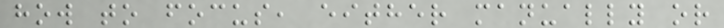how to focus, either manually or
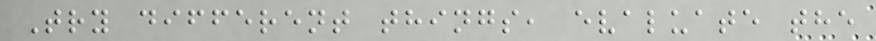Try different things, evaluate the
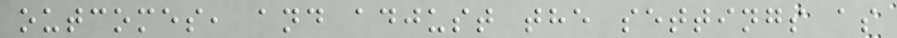outcomes, and adjust the settings as
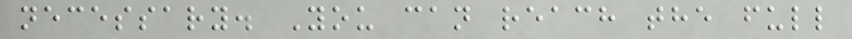necessary. You can reach the full
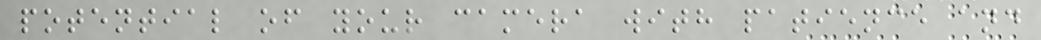potential of your camera with patience and
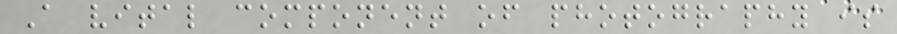A vital component of photography is
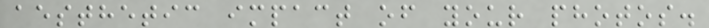aesthetic impact of your photos.
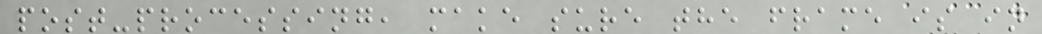post-processing, make sure the frame is in
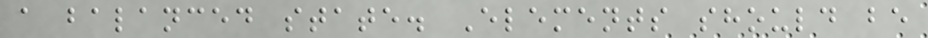a balanced state. Elements should be
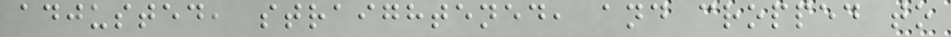adjusted, straightened, and cropped to
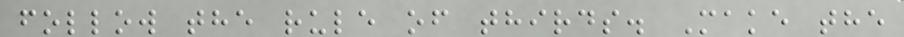follow the rule of thirds. Make the
